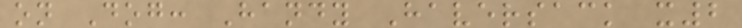on Dog: Handy Haversack x2
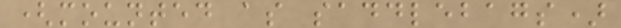(mounted as saddlebags)
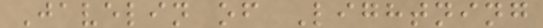Javelin of Lightning
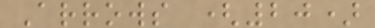Arrows (20)
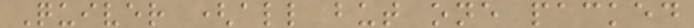Quiver (all but one packed
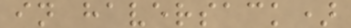in haversack)
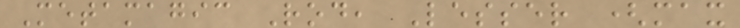Metamagic Rod, Lesser (max
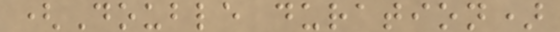(Double duration)
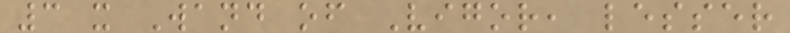3 x Wand of Vigor, lesser
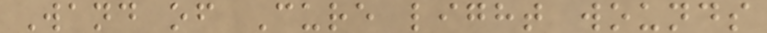Wand of Cure light wounds
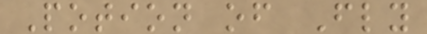Potion of Fly
